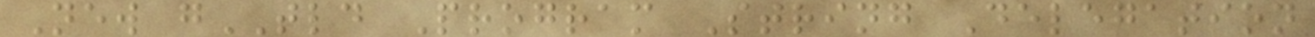New gTLD Program String Delegation
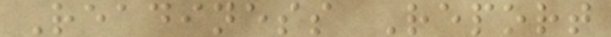Readiness Report
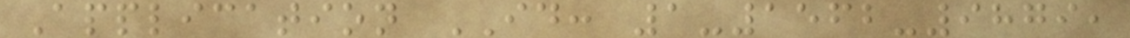Application ID: 1-1562-9879,
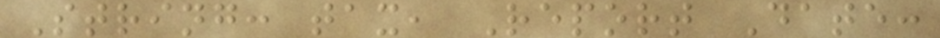String: tax, Report Date:
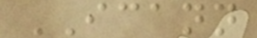ICANN
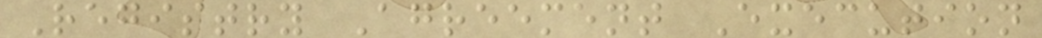Registry Agreement Execution
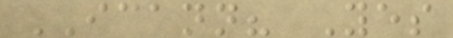ICANN? Yes
